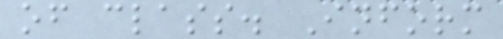of class. Inform
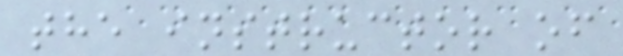the instructor of
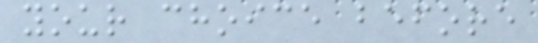your choice before
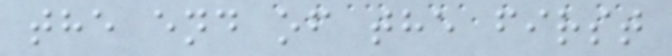the end of the first
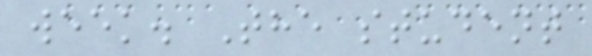week. The student
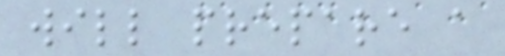will prepare a
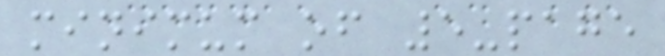minimum of 5-page
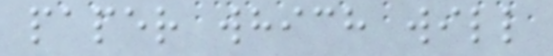paper which will
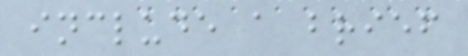include a brief
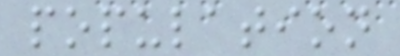population
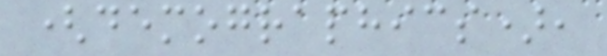(demographics),
